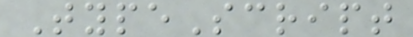TypeScript
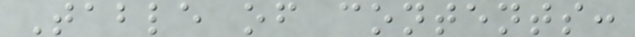Table of contents:
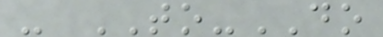- TO-DO
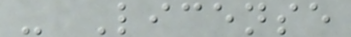- License
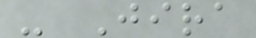- Jira
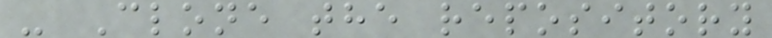- Clone the repository
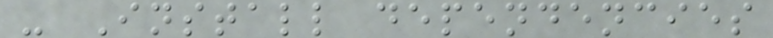- Install dependencies
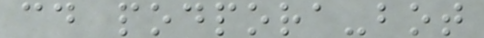cd podpora-bot
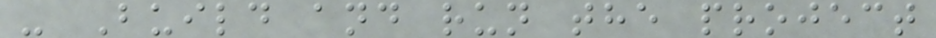- Build and run the project
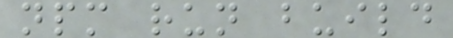npm run build
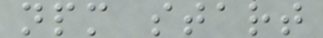npm start
